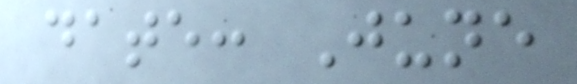date: June
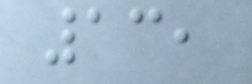13,
